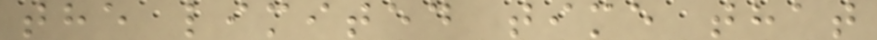the limited time that
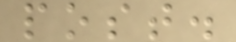post.
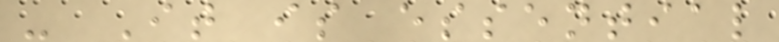- It is essential
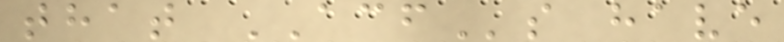that ACFs have
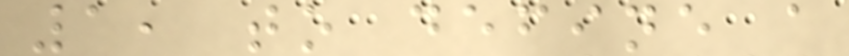1, to define a
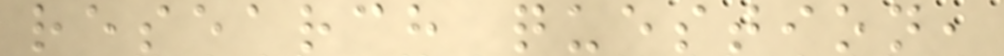research question,
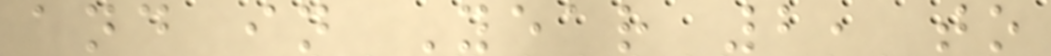and in Year 2, to
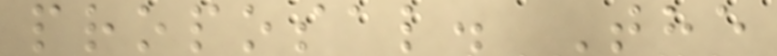proposal. The
